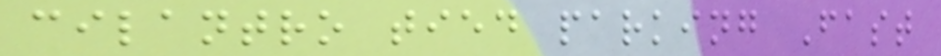cilantro tied parking Fast
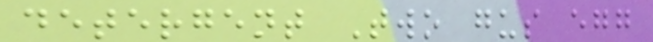detergent Two gus egg
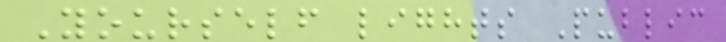Yourself lights Public
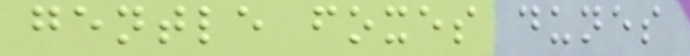gentle foxes dunes
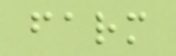farm
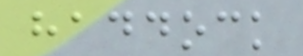haddock
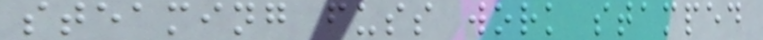steaming fuss work stamped
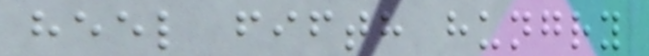heel fifth hungry
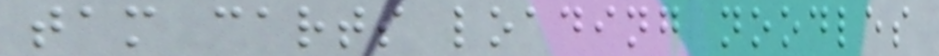tam carts loading noodles
